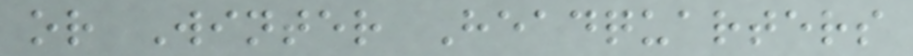or Winter Headquarters
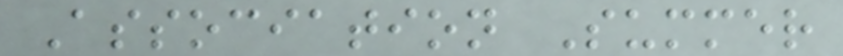Association Summer
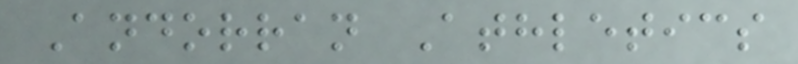Andorran Athletics
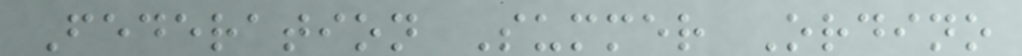Federation Summer Ordino
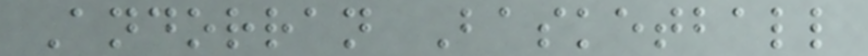Andorran Basketball
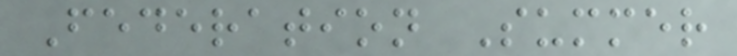Federation Summer
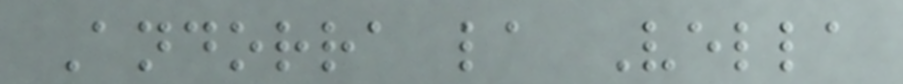Andorra la Vella
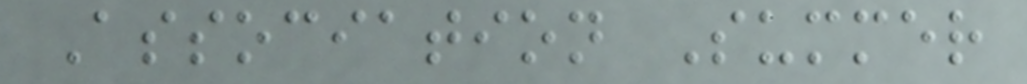Association Summer
